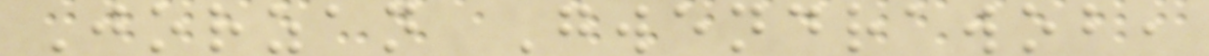Jorzan Gwendrawob,
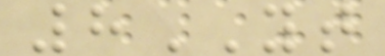8YT
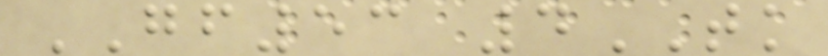GF53 4TK
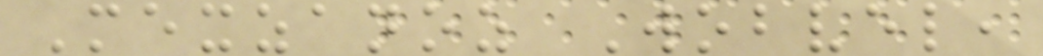Mexzanoz Wobvel,
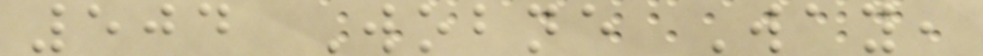504 Wobne Way,
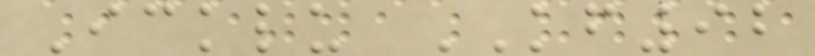Icklu KF92
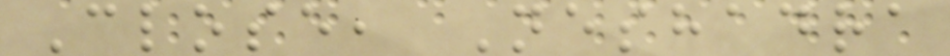Close, Neshadra
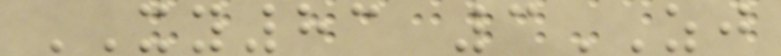XY83 3ZJ
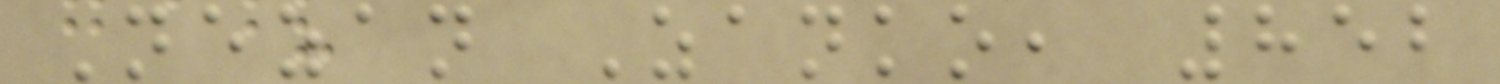Nezan Zanko, 852
